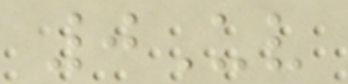0Uv
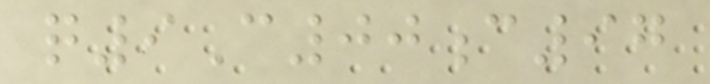q9C00c97
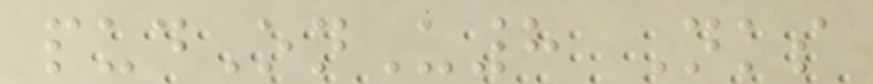pudOnU8 Nks
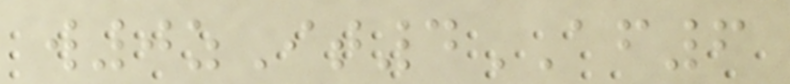w0zIt4AF6
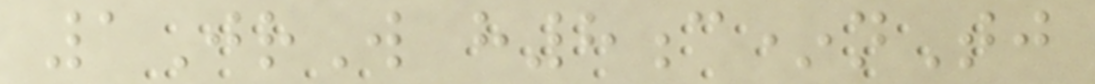1JrW h8c*nTj
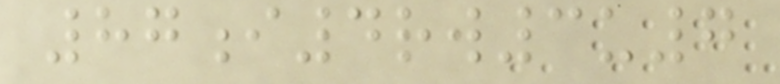87i4rw3u7
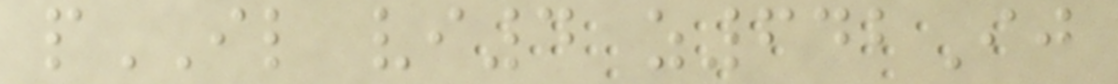pIL vi4 z642Ij
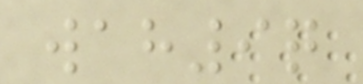wah9q
